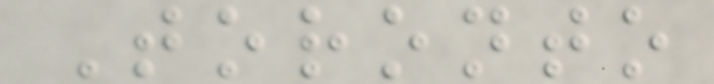Toronto
